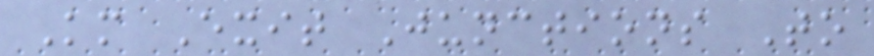Km Exit Junctions To
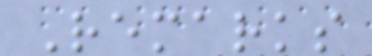Remarks
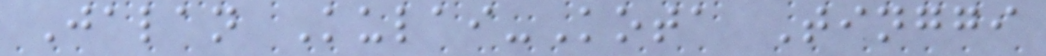Jalan Kulai-Kota Tinggi
